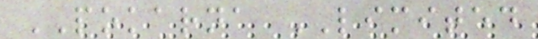POKARNA LIMITED
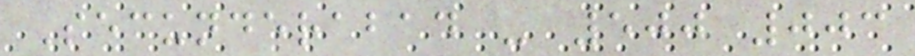Secunderabad - 500 003
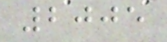2005
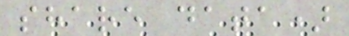share data)
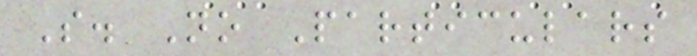S. No Particulars
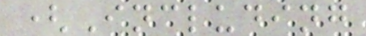(Including
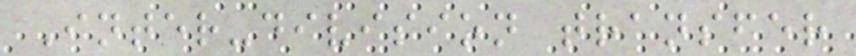Inter-division transfer
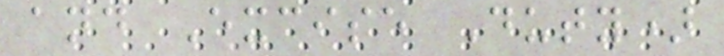and Excise Duty)
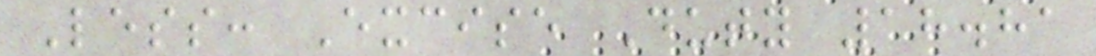Less: Excise Duty 18.81
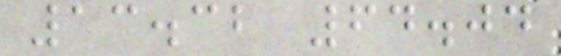13.32 64.04
